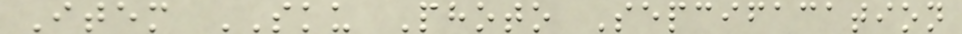Item SKU Photo Sepcifacation
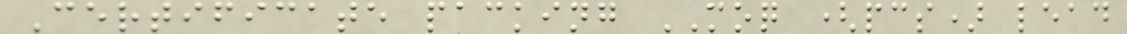Certificate packing MOQ (pcs) lead
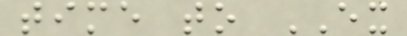time to EX
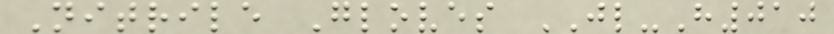Nitrile Gloves JL-H010
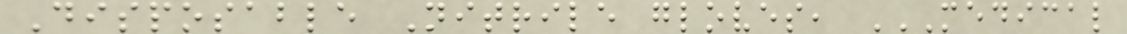Disposable Nitrile gloves, MEDICAL
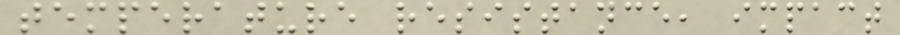temperature resistance, impact
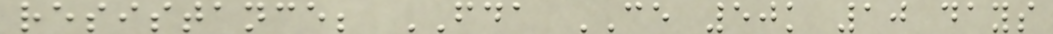resistance; FDA CE 50k 10 days
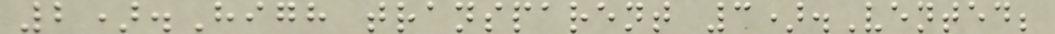2).High transparent 3).Vented;
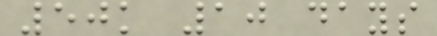50k 10 days
